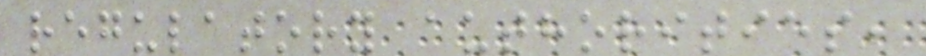regulatory authorities,
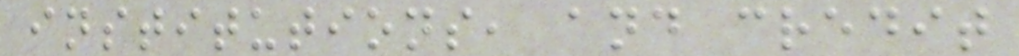institutions, and credit
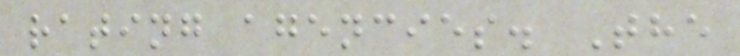rating agencies. The
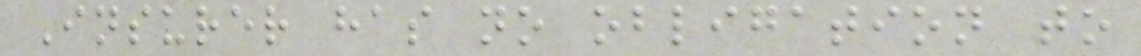Insurer has no obligation to
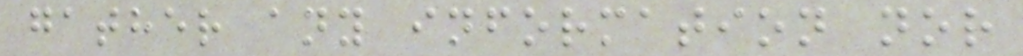gather any information nor
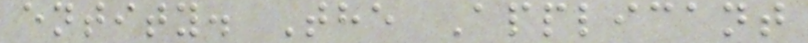entity. The Applicant
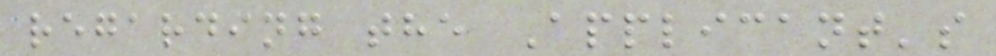regarding the Applicant's
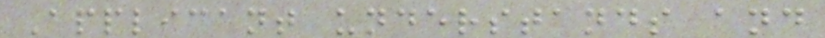Applicant understands and
